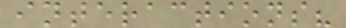interactions?
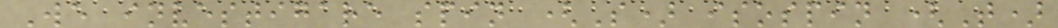We investigare spin (S) isospin (T)
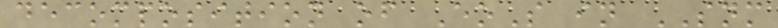decomposition of EoS in SNM
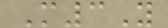M3Y
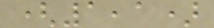(1,1)
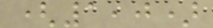(1,0)
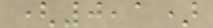(0,1)
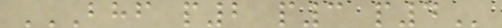BHF P2 P3 P4
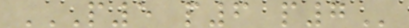P5 P6 P7
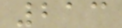213
